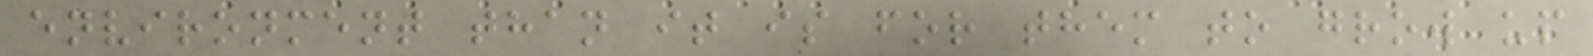environment than it is for them to grow up
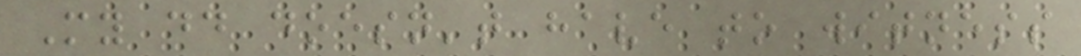My dd doesn't have to witness
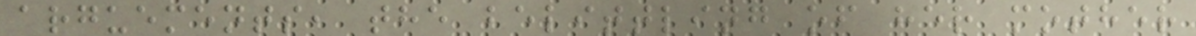arguements, the belittling of her mother
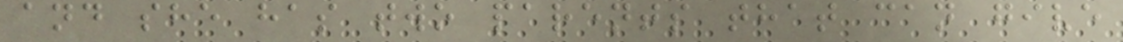and she has two parents that can give
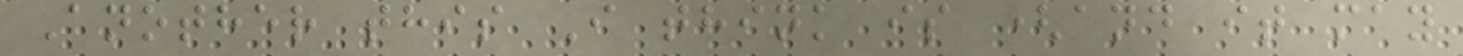Another this I think is (and it may
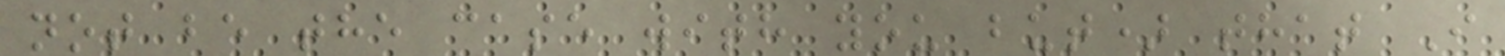not be the case with you but) that I
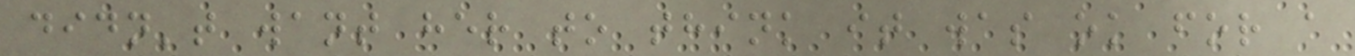didn't want her to think it was ok for a
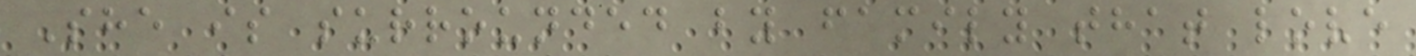She is surrounded by family that love
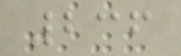236
